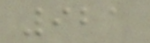921
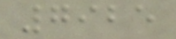7925
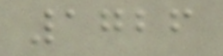1726
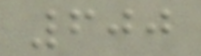600
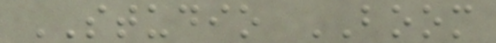STUDIO BOOM
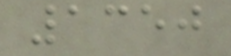1350
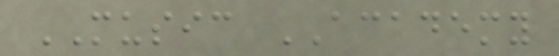MUSIC ACADEMY
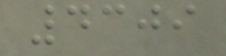4309
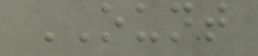OUNT
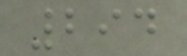294
